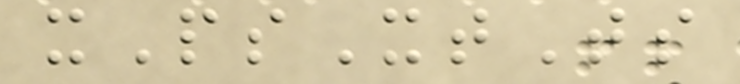xPsXtTs
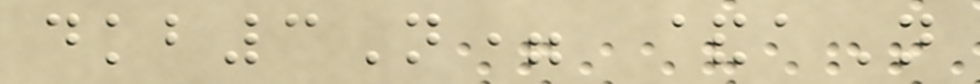dkb3N= &aN
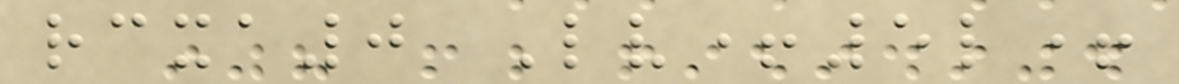rcxa0 Lv+5l+
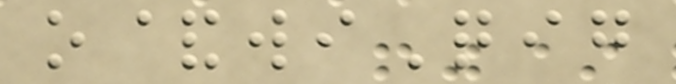o&wiQig
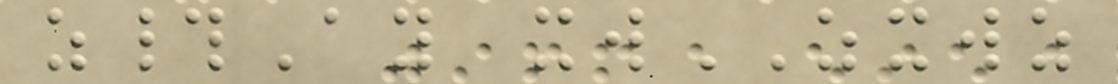z#Ay xwZXWZ
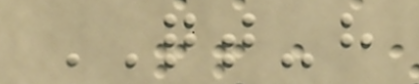QT-h
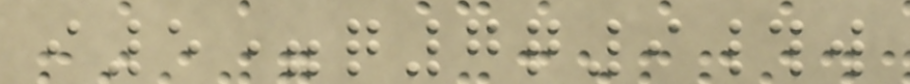i5=q7q9#w
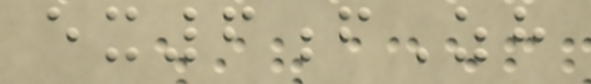ex6fZh
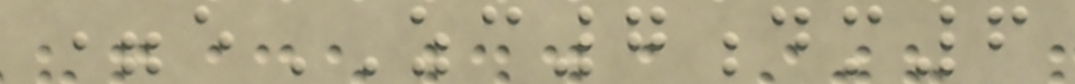=eZC7dm6
